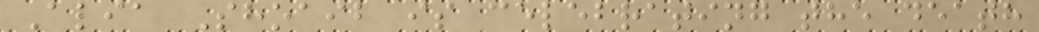Alia Shoaib is celebrating the death
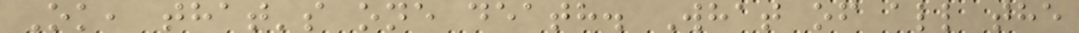Ok, that's one death. What of all the
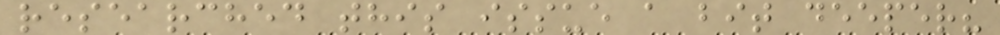researched this issue a bit deeper?
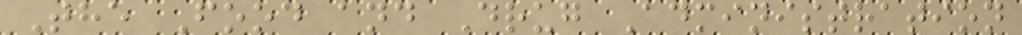The Food and Drug Administration
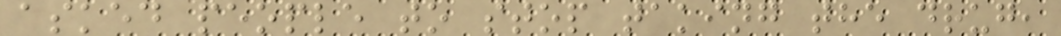asked people to stop taking the drug,
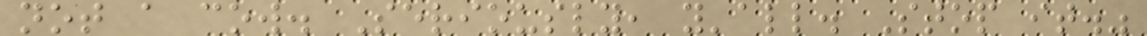not a cow. Seriously, y'all. Stop it."
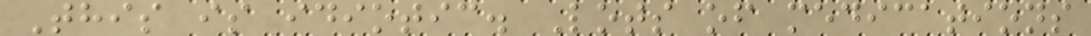This is idiotic. Lots of medications
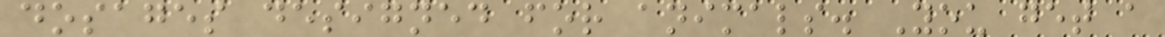dosages designed for animals. You get a
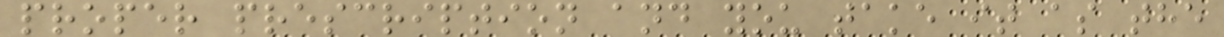proper prescription and you take it as the
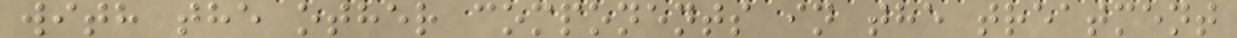with the other components in the treatment
